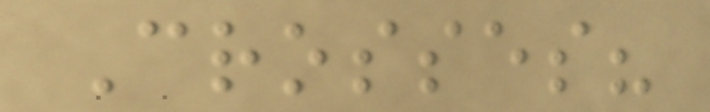Crosses?
